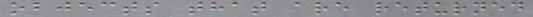objects that are returned
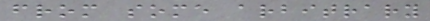from some arbitrary
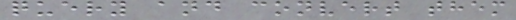query and convert them
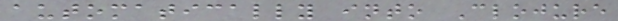automatically into Clojure
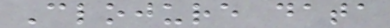Clojure data
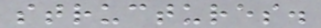structures.
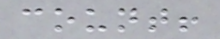count!
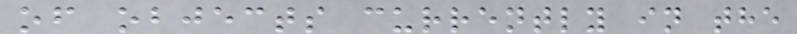of objects currently in the
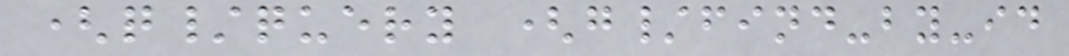(q/query (g/find-by-id
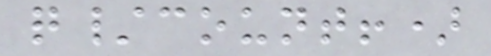q/count!)
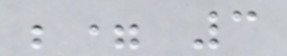;= 3
